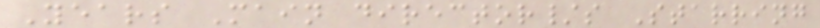Years Main director/s Starring
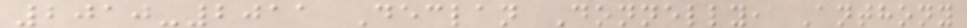2010-2011 Declan Donnelly, Anthony
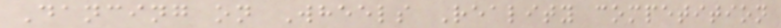Dancing on Wheels Reality competition
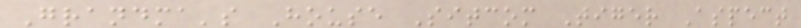Grandma's House Sitcom Tiger Aspect
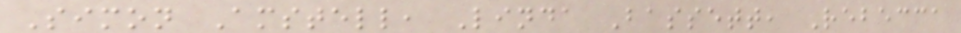Simon Amstell, Linda Bassett, Rebecca
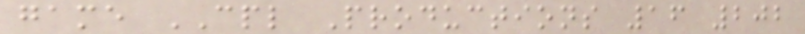game CPL Productions 16 202
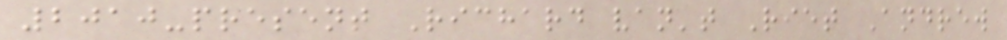2010-present Richard van't Riet Andrew
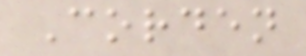Corden
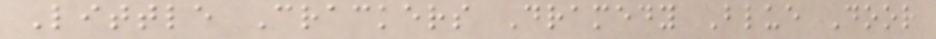Little Crackers Dramedy Blue Door
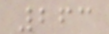263
